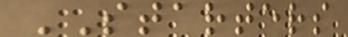STARTERS
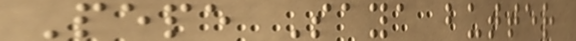Pepe Saya butter
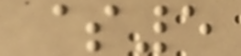$5
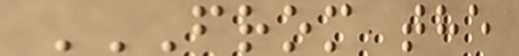FROM THE
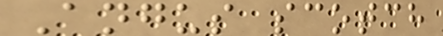Angus scotch
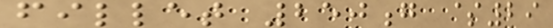fillet 250g $29
